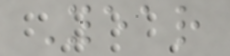Year
